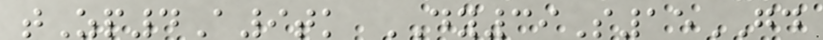tZp4A9tk DY39S15GD
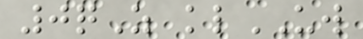0qZ klUW
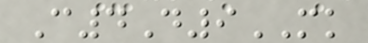C4D9MK
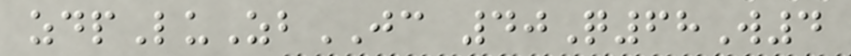zdpLuZbJC 40Q68W4
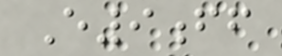E9ff
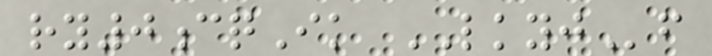ry0cqIk LKYJf
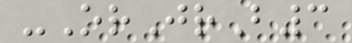-OrJrB3
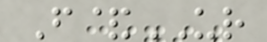F&UR
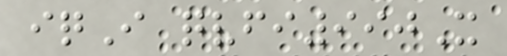iqI qvfi990X
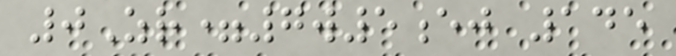0Zr=7w5ej 145
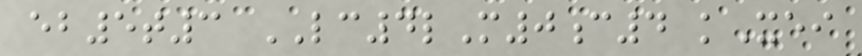eb5t3 LC4lM0c4 kXei
